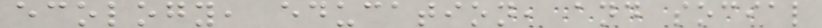ecology, education, and social
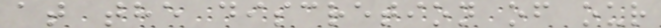at the discretion of our
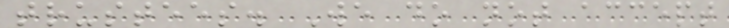trustees. We do not accept
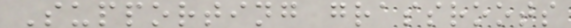Supporting grassroots
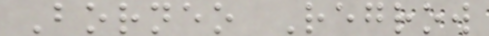Borneo Regrow
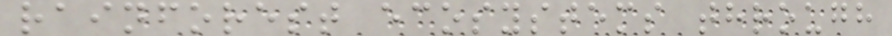rainforest ecosystems through
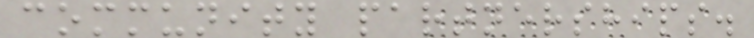community partnerships.
